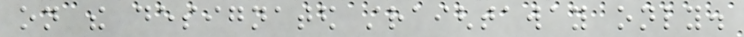on the designated straightaway only.
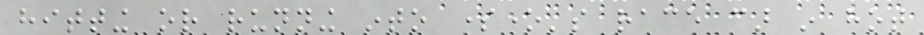hitting or running into someone's race car in hot
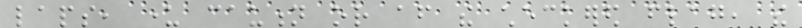laps, under caution or after the checkered flag, the
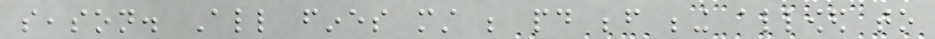season. All fines must be paid before being allowed to
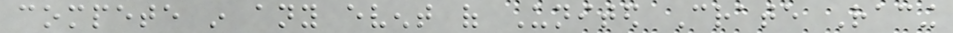compete in any event of United Crate Racing
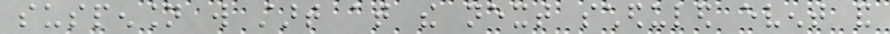suspension will start at the next scheduled event and
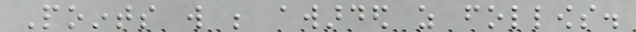Points will be awarded as follows.
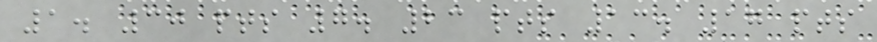1. 30 pts 7. 23 pts 13. 17 pts
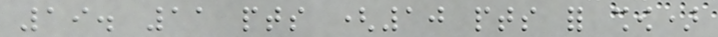19. 11 pts (10 pts for show)
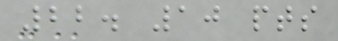22. 10 pts
